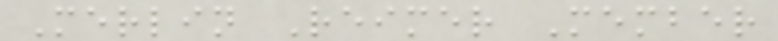Merlin Reimer Member
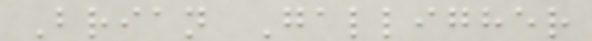Brian Galligher
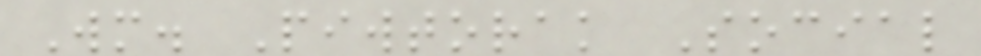Wm. Piwtorak Social
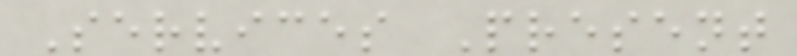Services Present
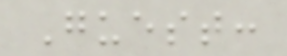Guest:
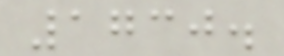1730.
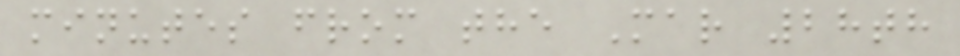minutes from the Mar 28th
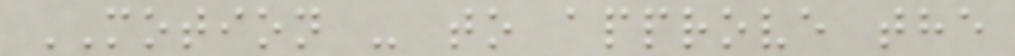MOTION - to approve the
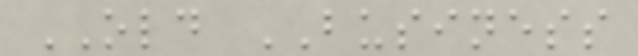OLD BUSINESS
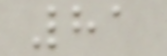81
